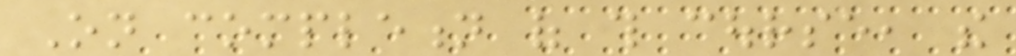On completion of this course, the
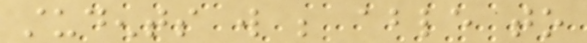students will be able to
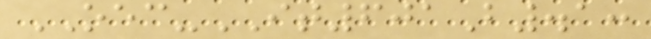OEC-IT601B.1:
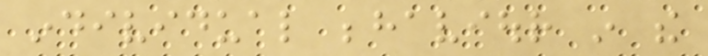individual behaviour in the
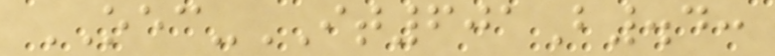OEC-IT601B.4:
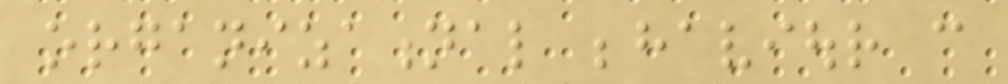organizational behaviour can
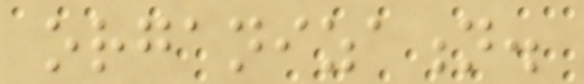organization.
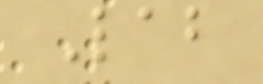Lab
